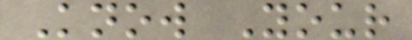Know Your
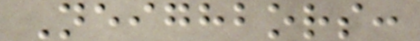Neighbors:
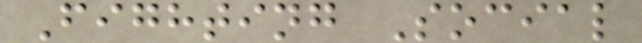Fighting Social
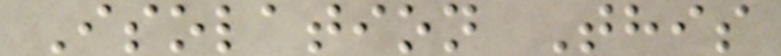Isolation This
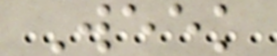Week
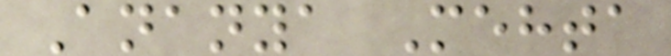Ananya Mehta
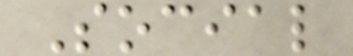Social
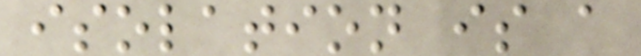isolation is a
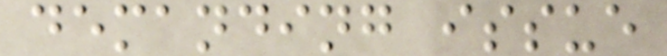demanding issue
